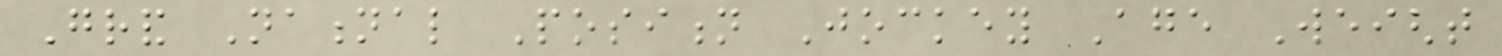Grand National Position Jockey Age Weight
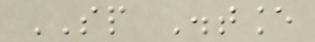SP Distance
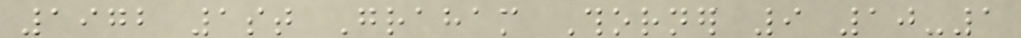1972 1st Graham Thorner 9 10-1
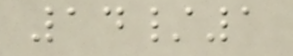14/1
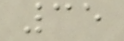35
